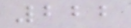222
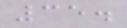35.
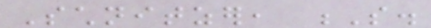Schnitzer, S.
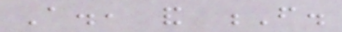A., and F.
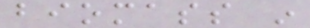biomass in
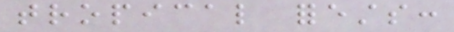tropical forests:
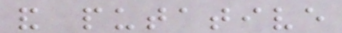and putative
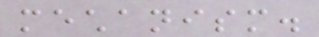mechanism.
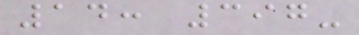14: 397-
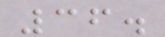36.
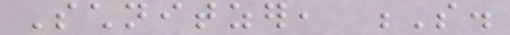Schnitzer, S.
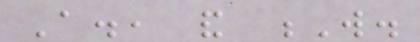A., and W.
